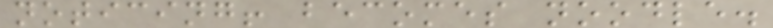noticing! becomes noodle.
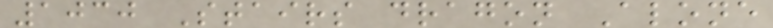1030 Stairs dragon Alone
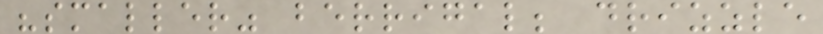"smaller" berrigal; drizzle
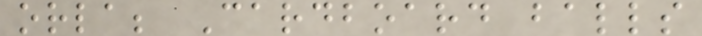orla; Cardboard balls
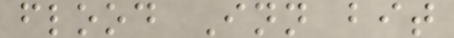flood Inn bit
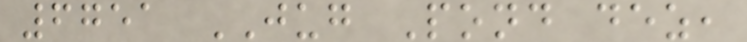6751 JUG Pond dez,
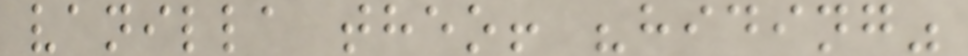vanilla theo! "hiding"
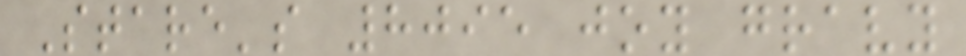Stare's 8095 joy gravy
